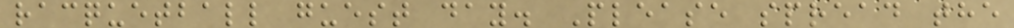racquetball guest day. Please spread the
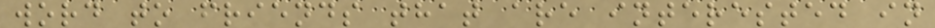word to friends that are interested in
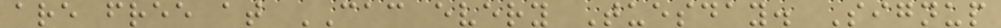are free at CAC every Tuesday. Signup
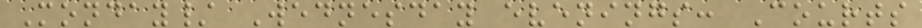Monday/ Wednesday evenings: Courts
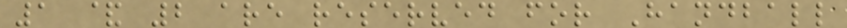1 & 2 are reserved for Handball
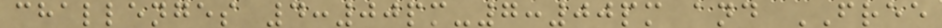challenges 4:00pm-7:00pm and FREE
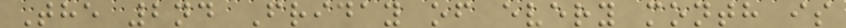The 2nd Friday of every month is
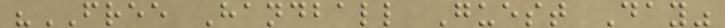"FREE Handball Guest Day"
